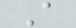A
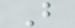B
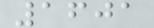1601
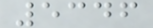5346
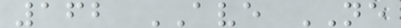162 AVE NE
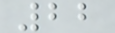22
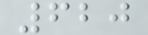620
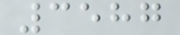3587
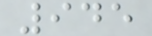945
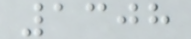1308
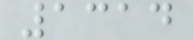1314
